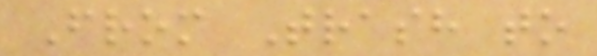From Trash to
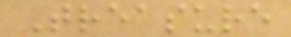Treasure
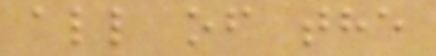all of the
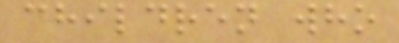children who
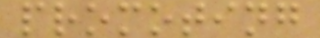promoting
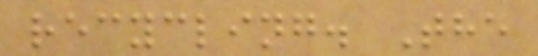recycling. The
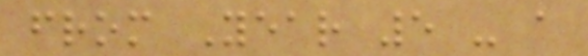from Year 5 - a
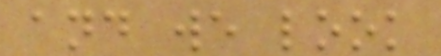and we look
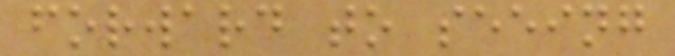forward to seeing
